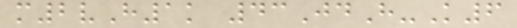m2vH1k 43JdH-K6
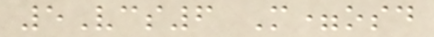5Vcs6 M=osd
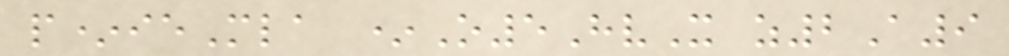p*ieMla *O5HvX z2A9
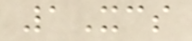1Xcs
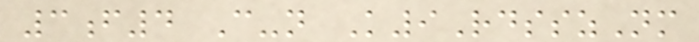3f4 C-n K9RdsszNm
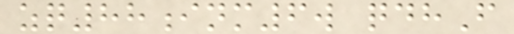zq88inm6w qdhF
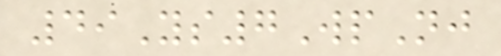49Ys7WpNj
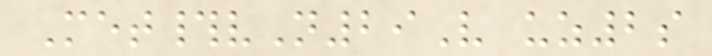Met#vN29V uz2s
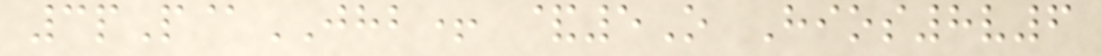3pP@JHB+ &5O Hios8v6
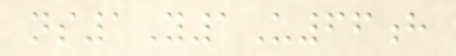ns1Y1U66h
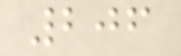206
